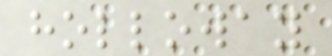holloway
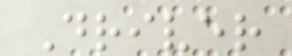Driver
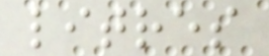litres
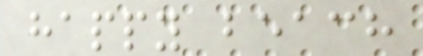happy beach
